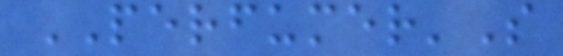PERFUMER'S
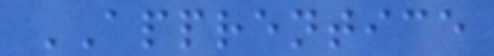APPRENTICE
